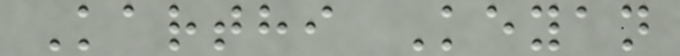Karthi Keyan
